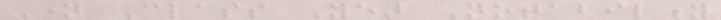Name Class Year Notability
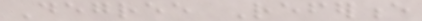Degree Reference
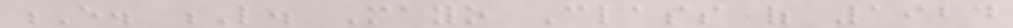E. L. Mayo Class of 1924
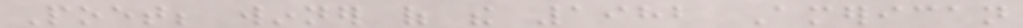Poet; winner of the 1982 American
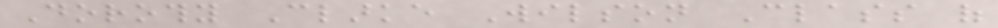Dorothy Clarke Wilson Class of
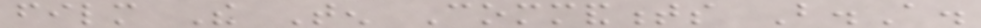film The Ten Commandments B.A.
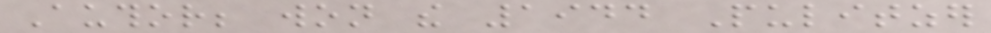Author; won the 1944 Pulitzer
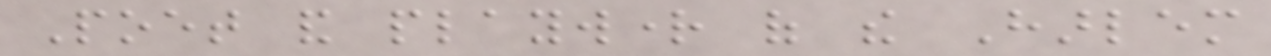Poet and playwright of the Harlem
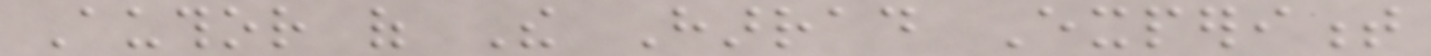Author of The Harrad Experiment
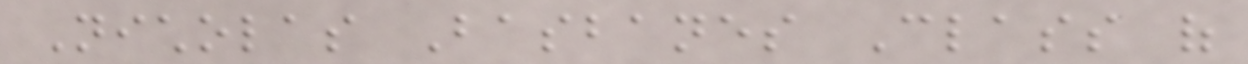Nicholas Basbanes Class of
